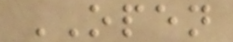OPEN
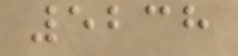5238
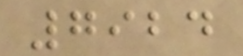7924
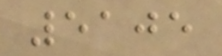5105
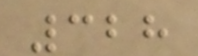328
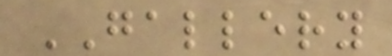GALLERY
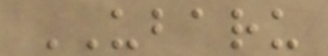UBARU
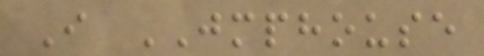I JMPHOUSE
